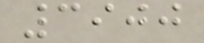3900
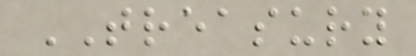TREASURY
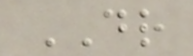DR
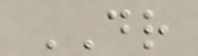DR
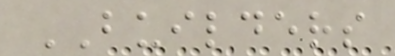BUILDERS
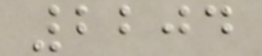2204
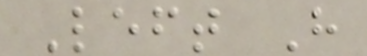Left H
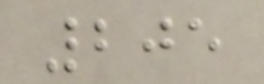205
